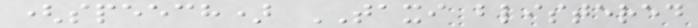(speech) TAXI blistered
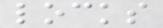locks
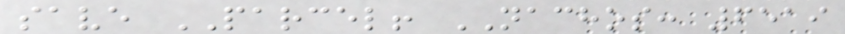save PARCEL! NACHOS: 6519
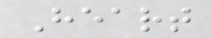Heart
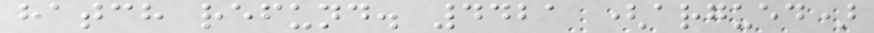hatch refund. 4421 (argued)
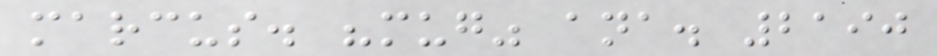marcus. "mug" ana. 2190
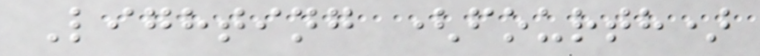Lighting (fourth)
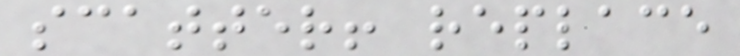scatter! replace
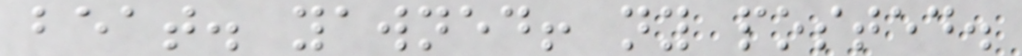beat. yawned! ny posted.
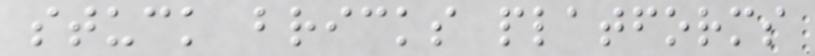stuck bricks platforms
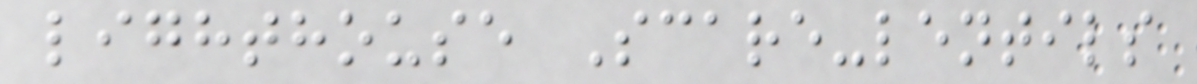lighthouse Scare-lentils
